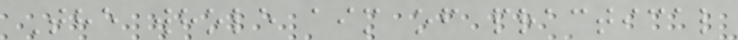The whole aim of practical
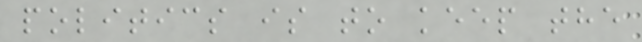politics is to keep the
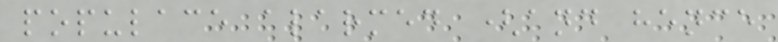populace alarmed (and hence
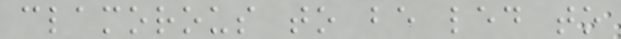clamorous to be led to
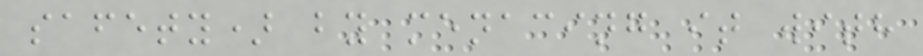safety) by menacing it with
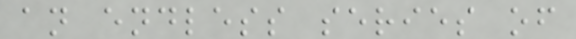an endless series of
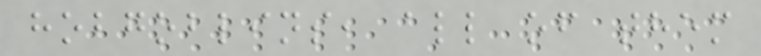hobgoblins, all of them
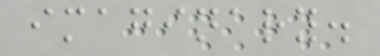imaginary.
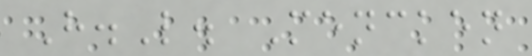H.L. Mencken
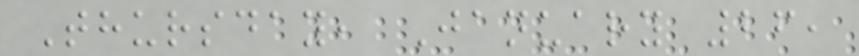Thursday, January 26,
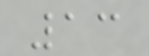13
